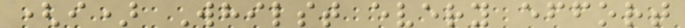(i) Whilst every effort
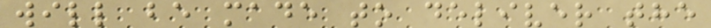will be made to deliver the
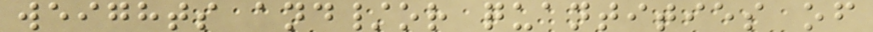weights and/or quantities of
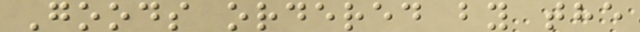Goods ordered by the
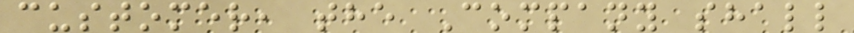customer, the Company shall
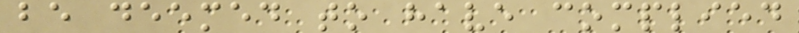be deemed to have complied
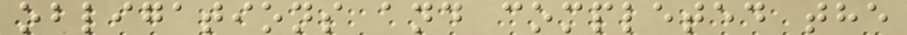obligations and completed the
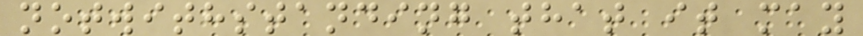notwithstanding that it may
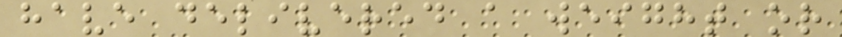have delivered a weight or
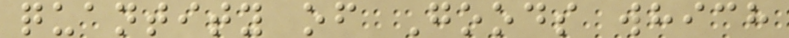quantity of Goods which
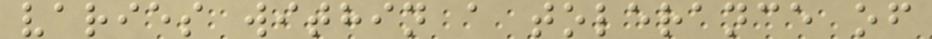varies within a tolerance of
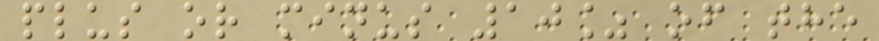plus or minus 10% of the
